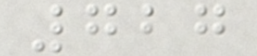727
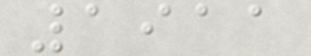1911
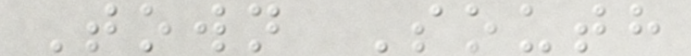Town South
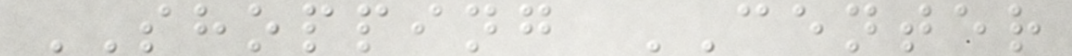SHOPPING CENTER
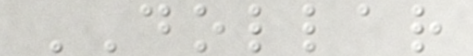DOLLAR
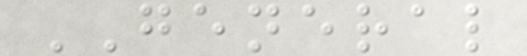GENERAL
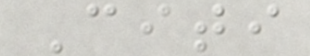Citi
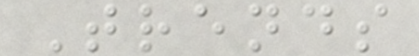Trends
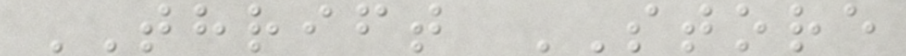THRIFT STORE
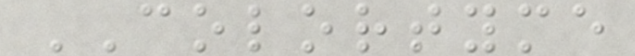COLORTYME
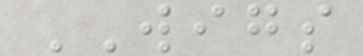WIGS
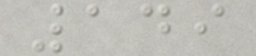149
